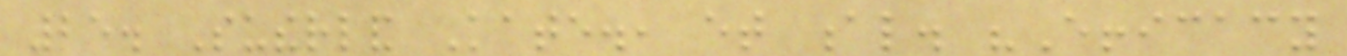25. Sutherland Kate., et al. "Efficacy
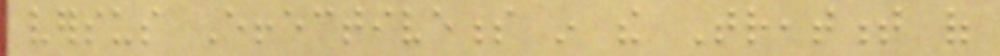versus Effectiveness in the Treatment of
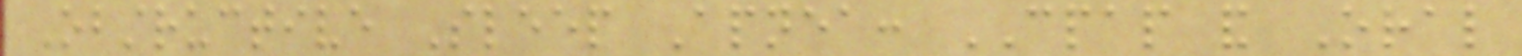Obstructive Sleep Apnea: CPAP and Oral
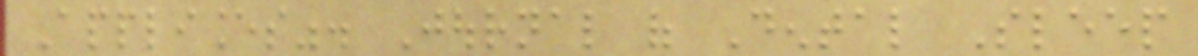Appliances". Journal of Dental Sleep
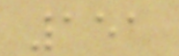151
